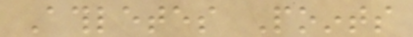Athletes Points
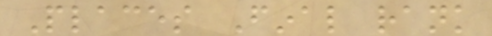Places Final rank
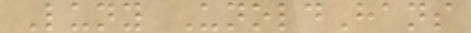Luny UnoldHans
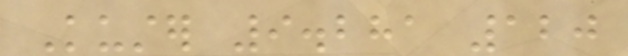Kuster 9.281 120
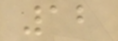12
